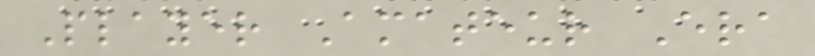Player Amateur Era
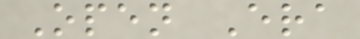Open Era
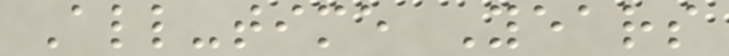All-time Years
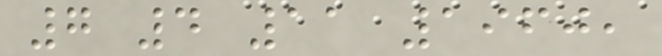7 4 11 1960,
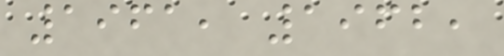1961, 1962,
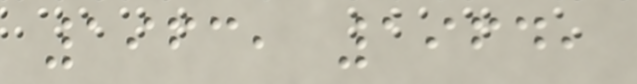1963, 1964,
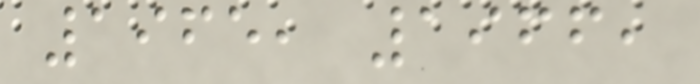1965, 1966,
